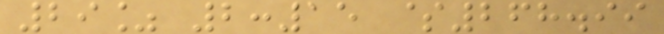29% 2:15 $268.99
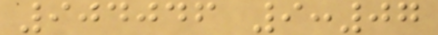904046 9:07
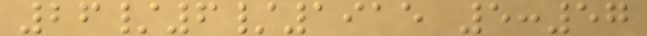26/6/1915 5:57
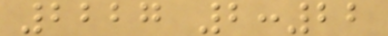2227 2:22
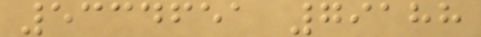5334651 79188
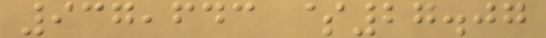937,643 $27.07
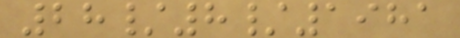28/8/1981
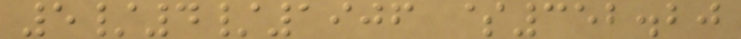5/4/1906 $352.20
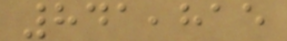841,815
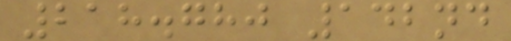218.780 142nd
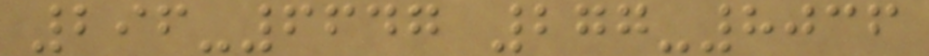296-6647 277-8036
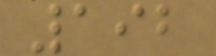192
